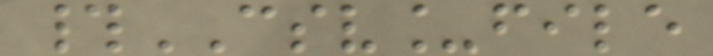#CSV_file
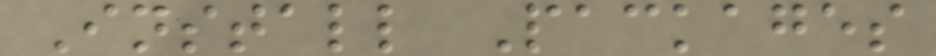Install Packages
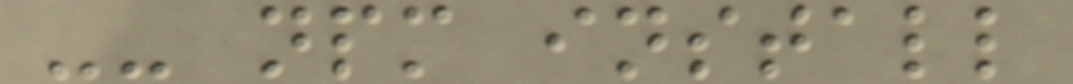-- npm install
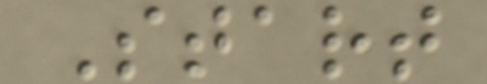Start
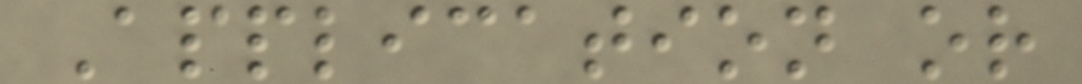Application or
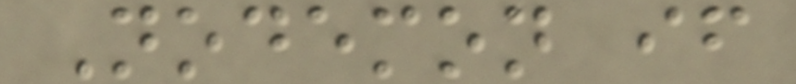Nodemon if
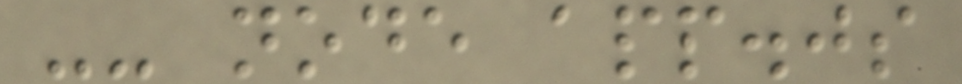-- node app.js
